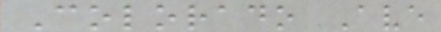Colorado Ave
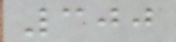300
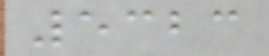5323
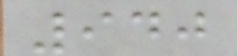940
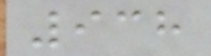938
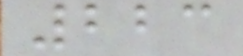223
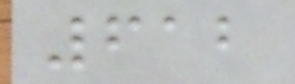612
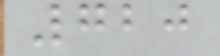720
